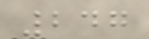247
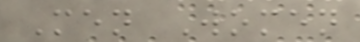Men Women
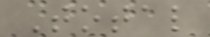Total
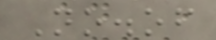No.of
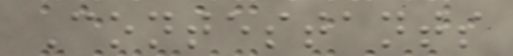Contestants
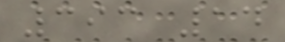393 14
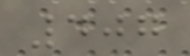407
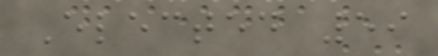Elected 59
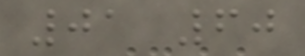01 60
